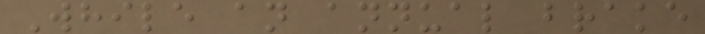While an annual brake
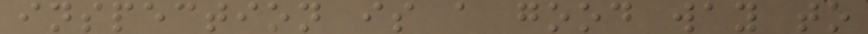inspection is a good way to
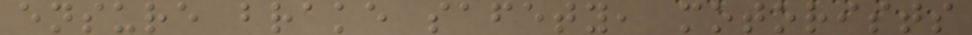ensure brake safety, motorists
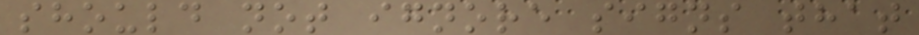should not ignore signs that
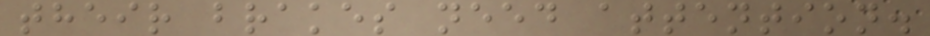their brakes need attention.
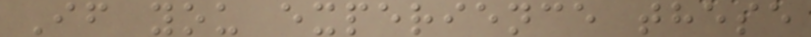If you experience these
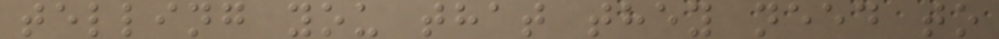telling you that they need to
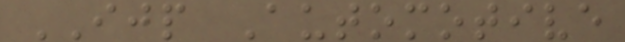IJP Automotive
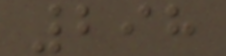298
